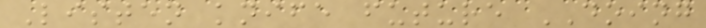Listen knife future DOING
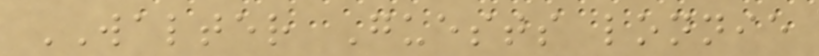WALTER Guests lonnie
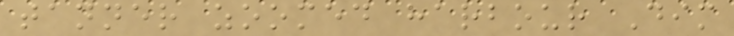tanner zoomed harbour Dim
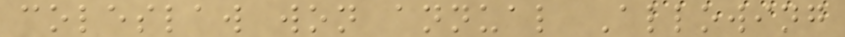coleslaw won annual Allowing
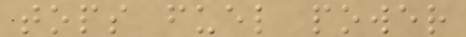tops fuel power
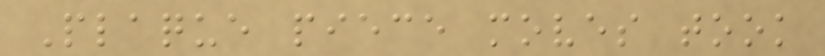Plaque piece moves took
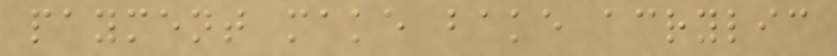payment make bake acrylic
